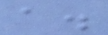a.
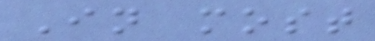In most
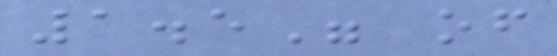1.5" of
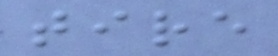tire
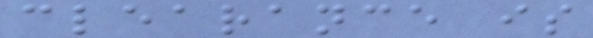clearance is
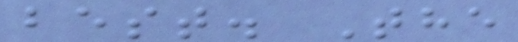best. The
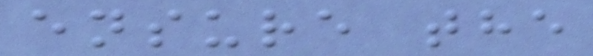ensure the
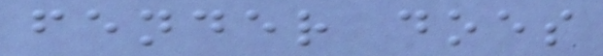fender does
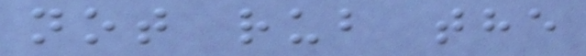not rub the
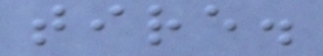tire.
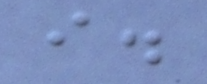i.
